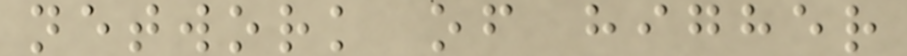network of higher
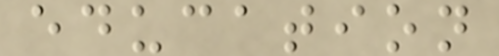education
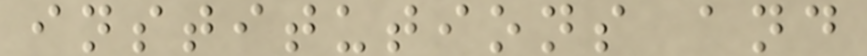institutions and
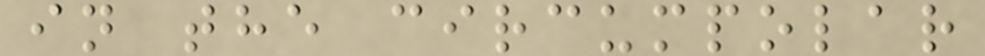in the circumpolar
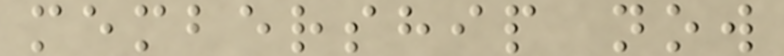membership now
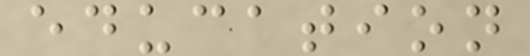education
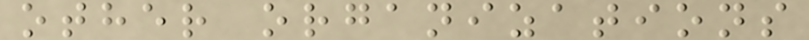other organizations
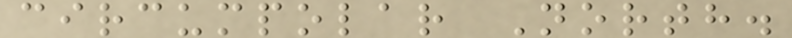circumpolar North.
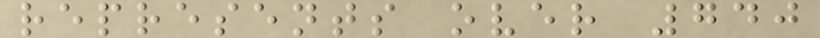represents over 740
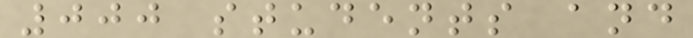000 students and
